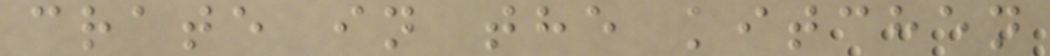crate in the kitchen
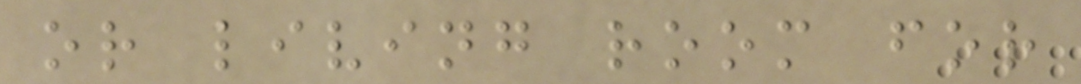or living room for
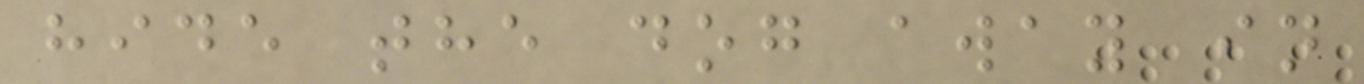hide the dog away in
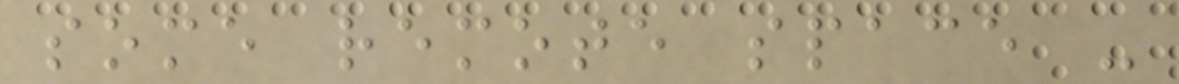some remote space -
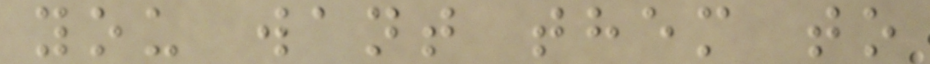you want them to
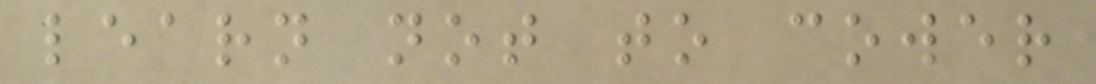learn not to cower
